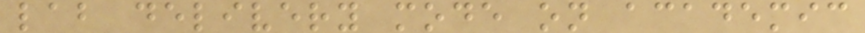lab delivery mode on academic
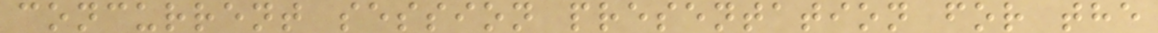concurrent session presentation for the
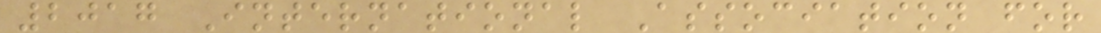2017 International Association for
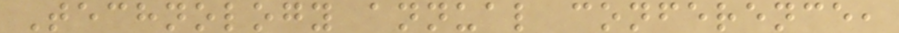Technology annual conference,
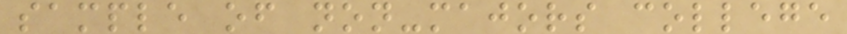sample of non-majors college
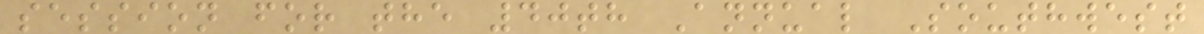session for the 40th Annual Southwest
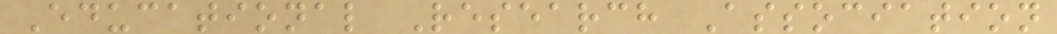Educational Research Association
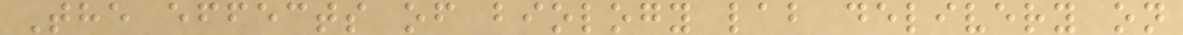The effects of biology lab delivery on
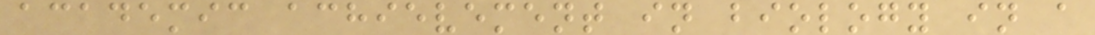academic achievement in biology in a
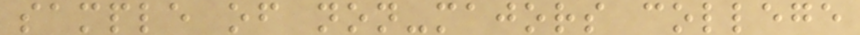sample of non-majors college
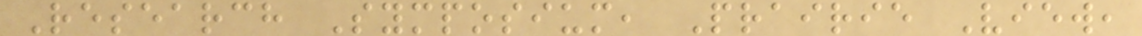Research Symposium, Prairie View,
